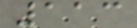113
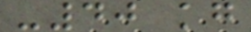-40 kg
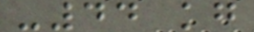-44 kg
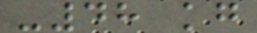-48 kg
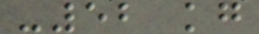-52 kg
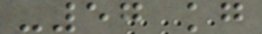-57 kg
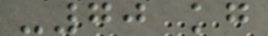-70 kg
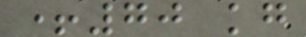+70 kg
